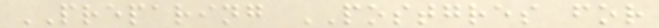PREPARING POSTGRES for
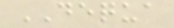DEQUA
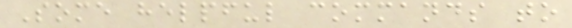Some helpful commands to
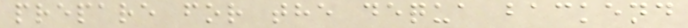prepare for the dequa backend
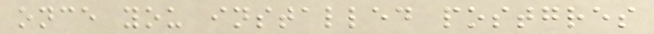once you installed postgres
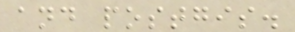and postgis.
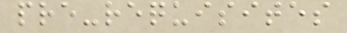pre-requisites
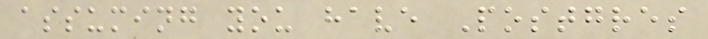assuming you have Postgres
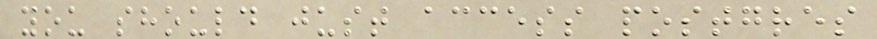you should just access postgres
